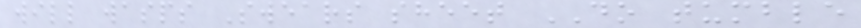will wasps Swears sheet DO tumble
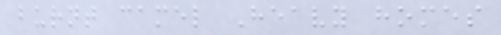burnt camel Heavy homes
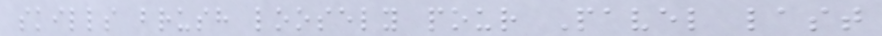skills brush loosely pour Pavel last
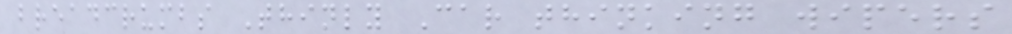breadcrumbs Thinly Car thinking wipers
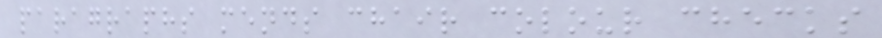paragraphs mends chair colour checks
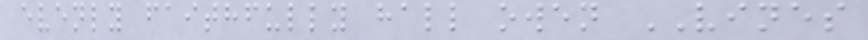evenly faithfully hall owen VINES
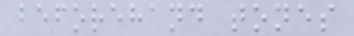beforehand tones
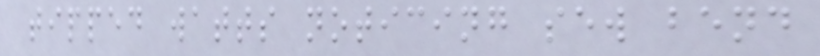tipped watts noticing sew bend
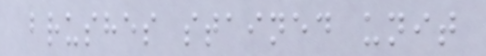brushes stained unit
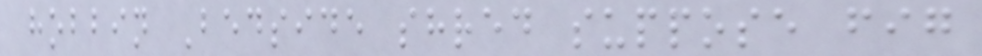hobbin Bedside shred suppose fig
